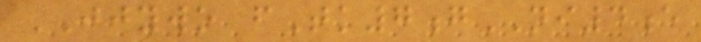JJYWO fTk7gNI4e
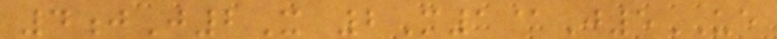4jJ2X 2M1@J5UE
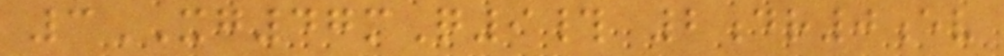3XG47mQ9# 2dr0ev
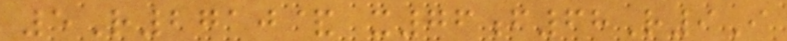5R2710& x76f68R9I
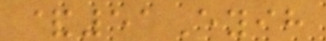&51Eyih
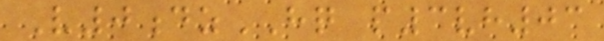V0dzHQ p3vh03
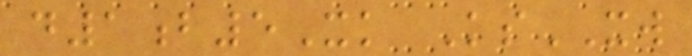d1b5Xk KsXW
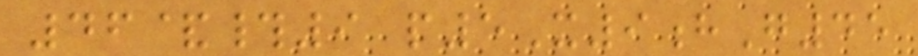46&#9 p5X9hG45
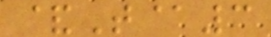&T@3
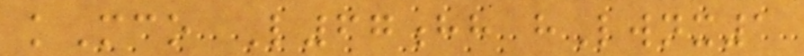kMco L67hh hLwnx1
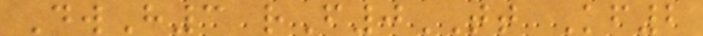DwH3 rF0TT Kf2
